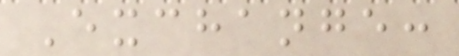Exchange:
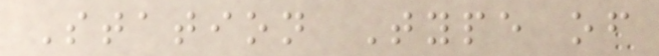Station Type of
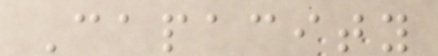Capacity
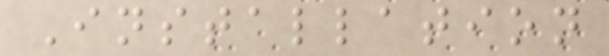Installation
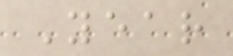Year
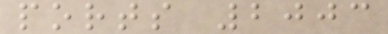ports 2003
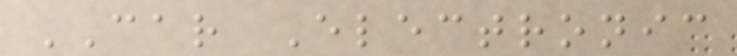CAR Electronic
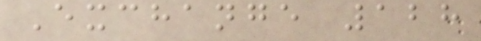Exchange 128
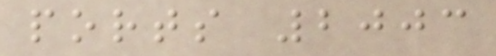ports 2003
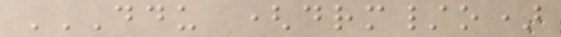DDU (DRM/O)
